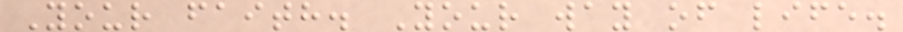Your faith. Your way of life.
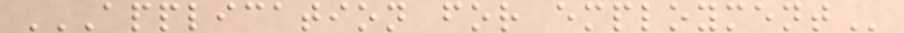APPLICATION FOR EMPLOYMENT
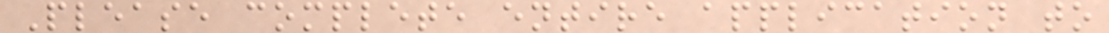Please complete entire application to
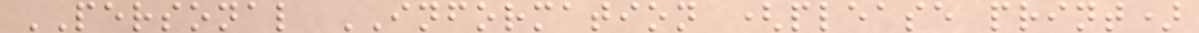PERSONAL INFORMATION (please print)
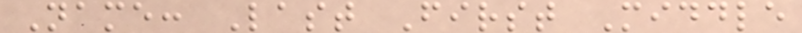Name: Last First Middle
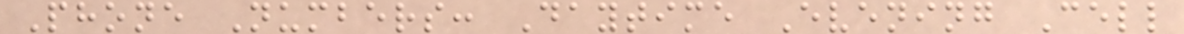Phone Numbers: Daytime Evening Cell
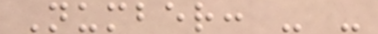Number: - -
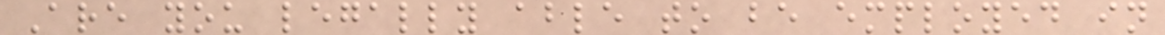Are you legally able to be employed in
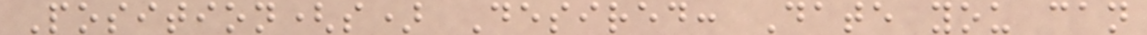Position(s) Desired: Date you can
